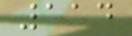114
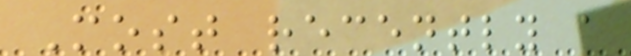Most recently a
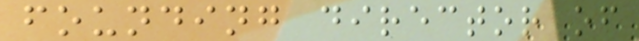founding director of
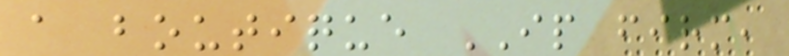a boutique IP firm,
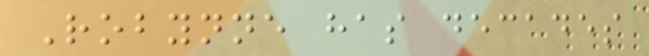Robynne has decades
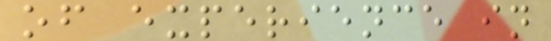of experience in
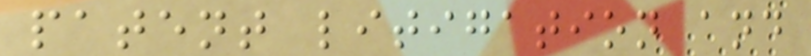patent litigation and
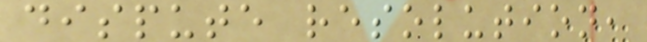dispute resolution,
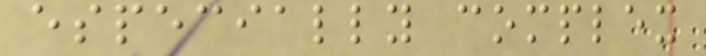especially complex
